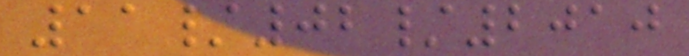11/02/2010
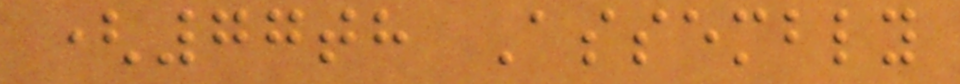(77th Assembly
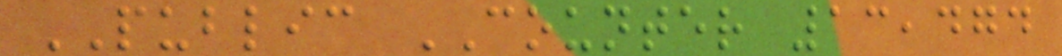PUBLIC COUNTER 13,474
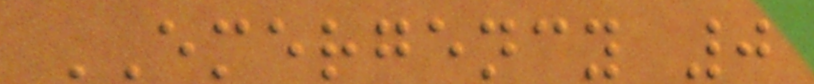EMERGENCY 0
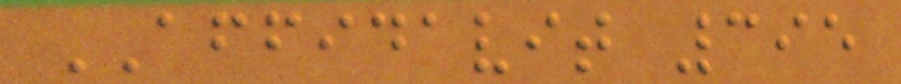AFFIDAVIT 395
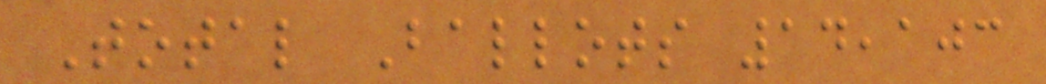Total Ballots 14,103
